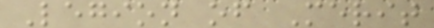Legion of Merit
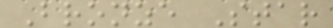Bronze Star
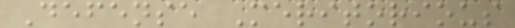Defense Meritorious
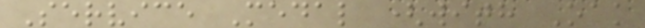Service Medal (with Oak
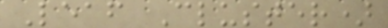Leaf Cluster)
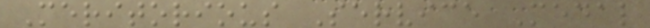Meritorious Service Medal
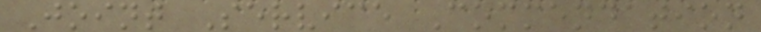Joint Service Commendation
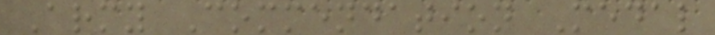Army Commendation Medal
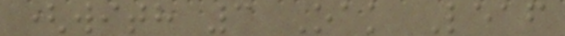(with 3 Oak Leaf
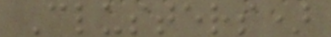Clusters)
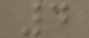4
